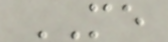ME
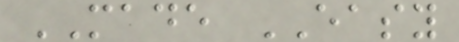MADE EASY
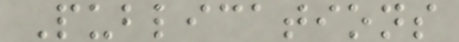Publications
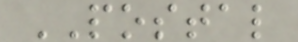POSTAL
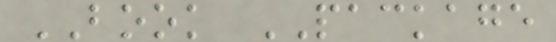BOOK PACKAGE
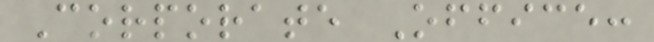Corporate Office:
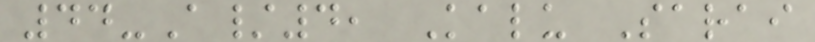44-A/4, Kalu Sarai
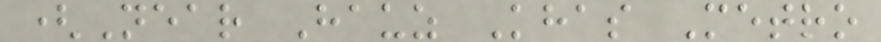(Near Hauz Khas Metro
